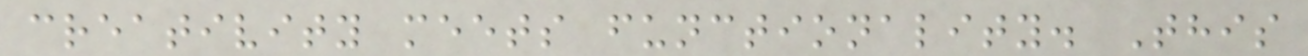creativity meets functionality. This
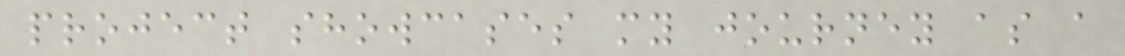project showcases my journey as a
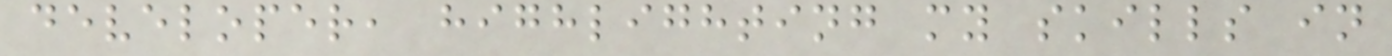developer, highlighting my skills in
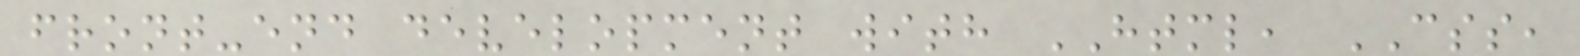front-end development with HTML, CSS,
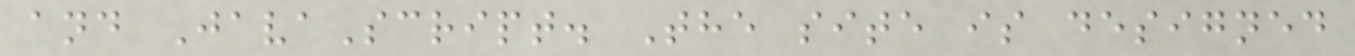and JavaScript. The site is designed
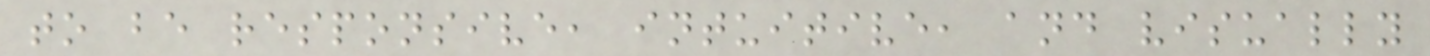to be responsive, intuitive, and visually
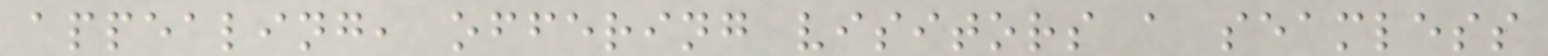appealing, offering visitors a seamless
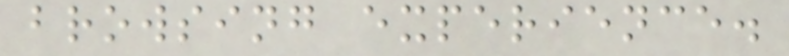browsing experience.
